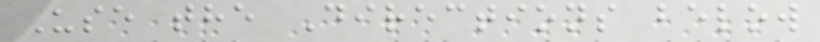Use the Directions below
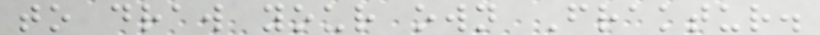to draw your own Fraktur.
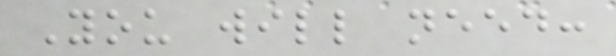You will need:
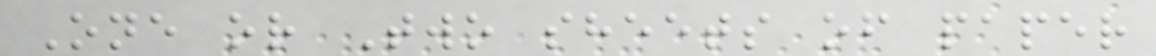One or Two sheets of paper
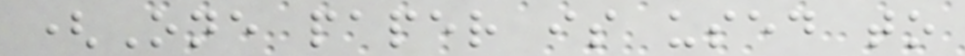(One paper is used to
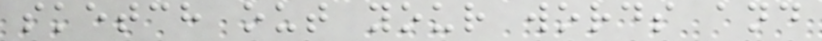sketch out your words and
